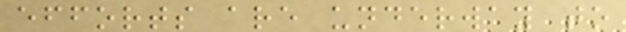efforts are underway to
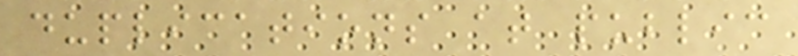duplications at public
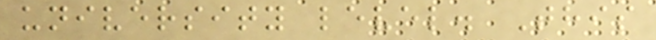university level. This
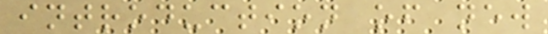introduction of new
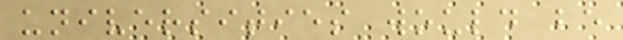universities would be
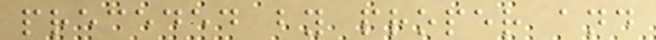preceded by proper and
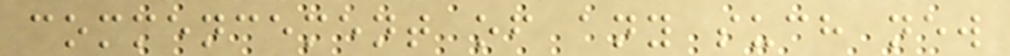commencement of any such new
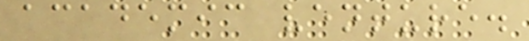academic venture.
